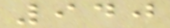940
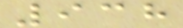938
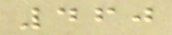460
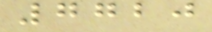7720
